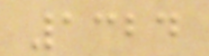1324
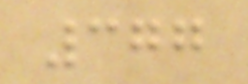377
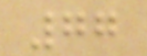77
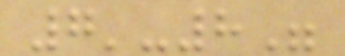7'-8"
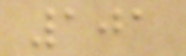101
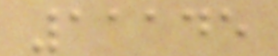11145
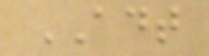ADT
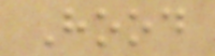Hood
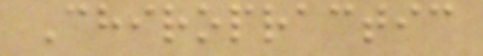Chiropractic
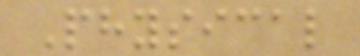Physical
